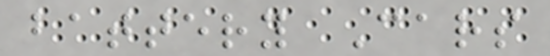battery Cars
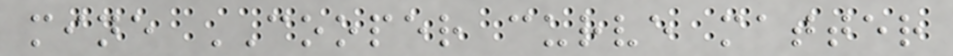mine COOPER curve matter
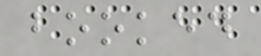booked
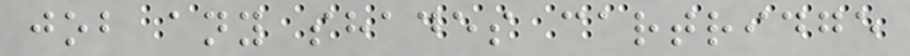job any shades cartridge
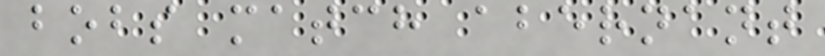bobs match abernant
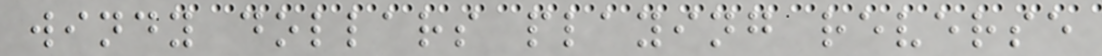windy dollars playing reverse
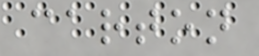carton
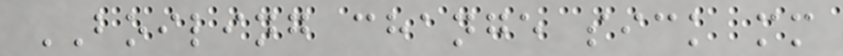BOILING change sick mm
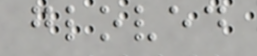gloved
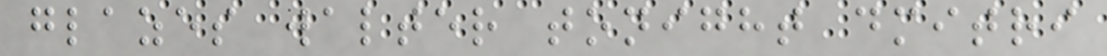glazes walter tonight dmitri
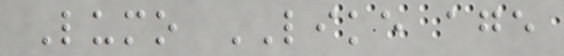Lumo LIKE age
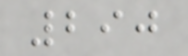290
